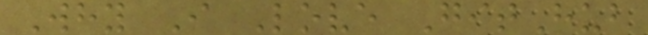Why I Love GitHub
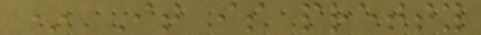* It is pretty
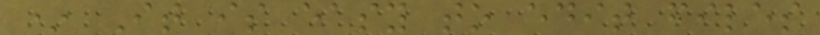* It is easy to edit files
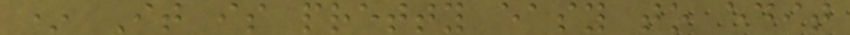* It is pretty easy to edit
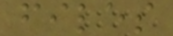files
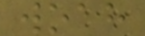woah
